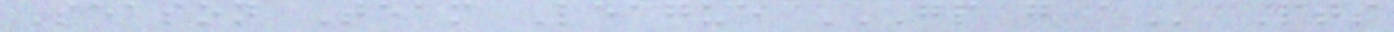Season Team League GP G A Pts
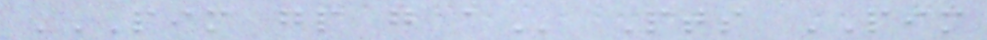PIM GP G A Pts PIM
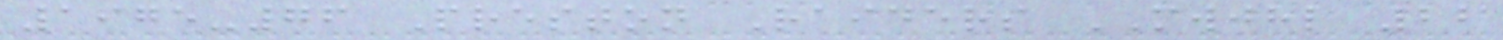1975-76 Preston Raiders MWJHL 22
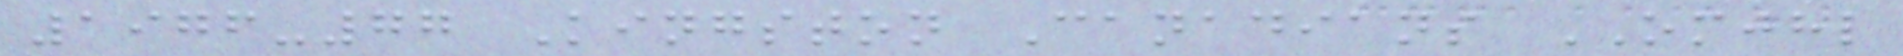1976-77 Kingston Canadians OMJHL
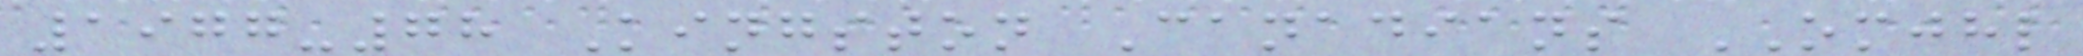1977-78 Kingston Canadians OMJHL
